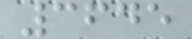3645
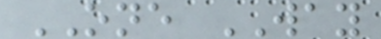ONE WAY
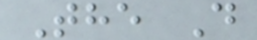The D
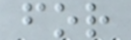for
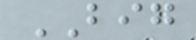BIG
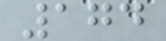174
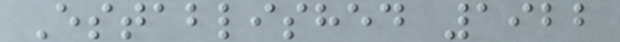Established 1922
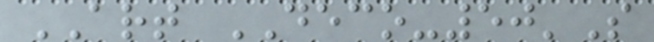ART DECO-50'S
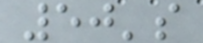50's
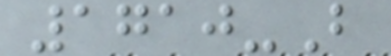1710-B
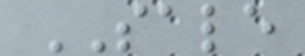SALE
